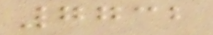7732
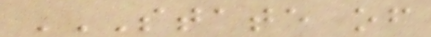STATE OF
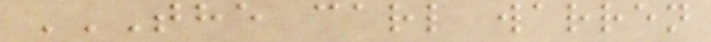THE CARL WARREN
